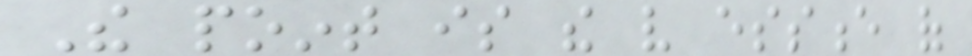The point is the very essence of
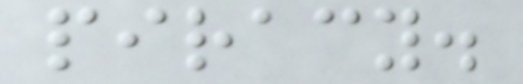piracy.
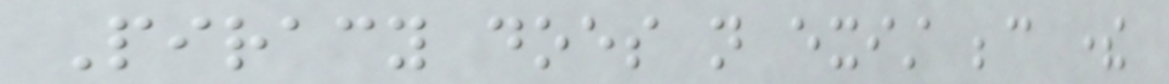Piracy does not exist because there
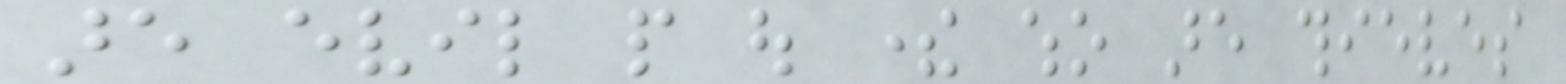are evil people out there who are thieves
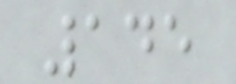145
